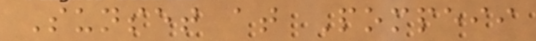Sunset at Pompeii
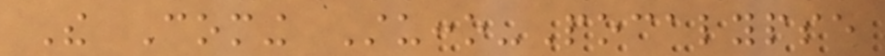The Coming Stucco-Pocalypse
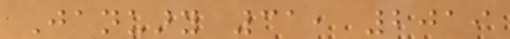January 31, 2019
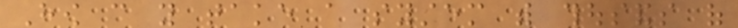How can you take a system with thousands of
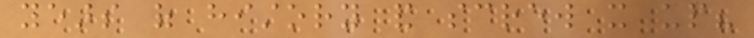years of history and screw it up?
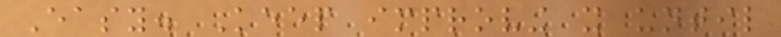Easy. Keep improving it until
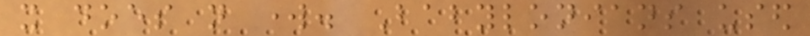it does not work. Babylonians used
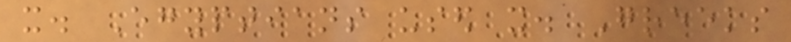it. Egyptians used it. Greeks
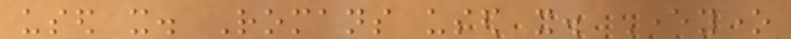used it. Romans used it. Everyone
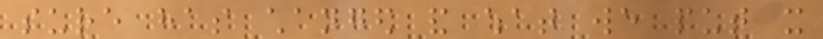sure has changed and what we put it
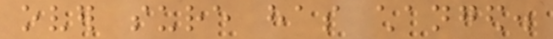over sure has changed.
